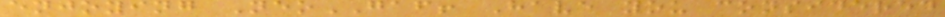enjoying NeoGAF! Have you considered
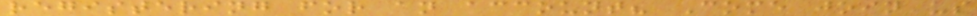registering for an account? Come join us
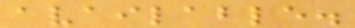available.
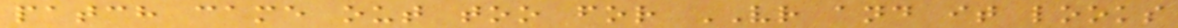patch came out too for VR and it looks
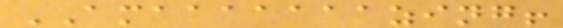AMAAAAAAAZING!
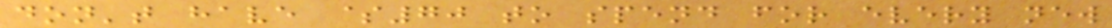don't have $70 to spend for every new
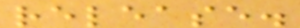release.
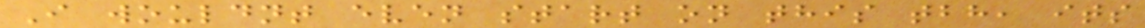I wouldnt even start on this tbh, its
